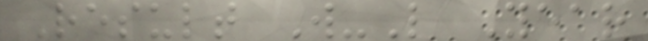Result W-L Year
